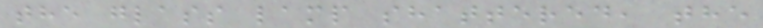the glass lamp shattered, the
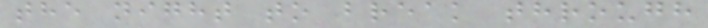the night to break through
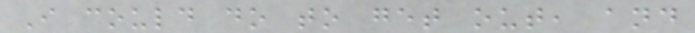I could do to get out, and
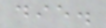die.
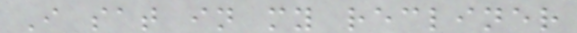I sat in my recliner
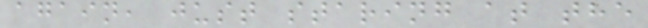again, just staring at the
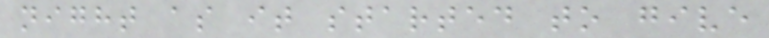night as it started to give
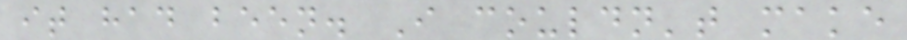it had been. I couldn't make
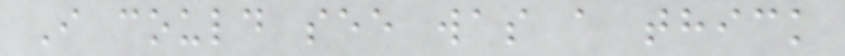I could see was a thick
